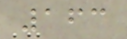163
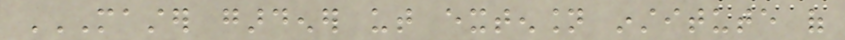MASTER GARDENER UT EXTENSION INSTITUTE OF
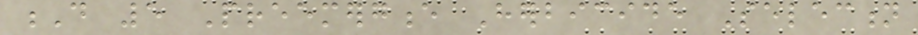D 5 Preemergence Herbicide Selection
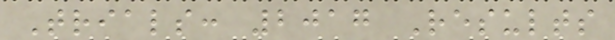Trials: 2017 Results
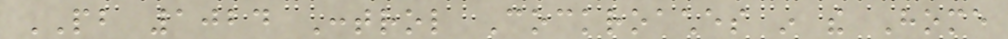PB 1024 Control Cockroaches in the Home
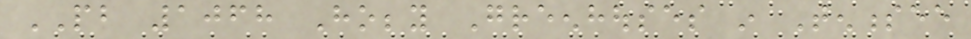PB 1068 Hobby Greenhouses in Tennessee
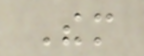Them
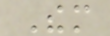Them
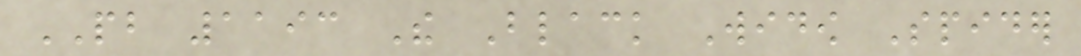PB 1193 The Black Widow Spider
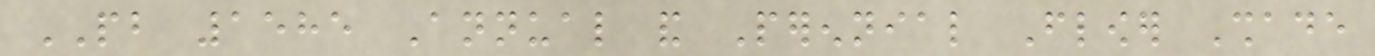PB 1585 Annual and Perennial Flower Shade
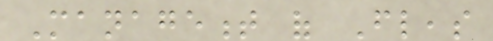Management of Fleas
